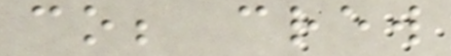co; crew
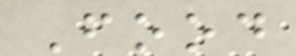Food
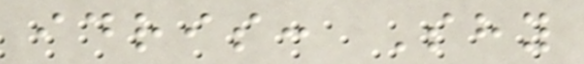idris: Shy
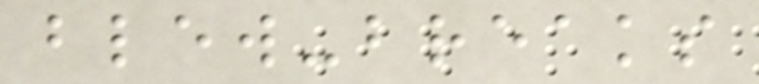blew-breaks
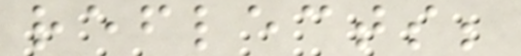reflects;
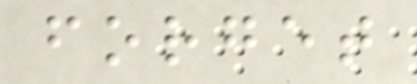forget
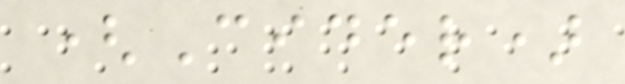(Cider)
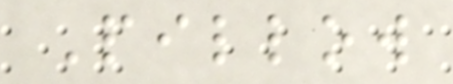Pillow
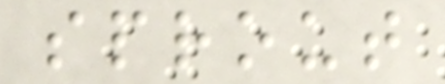sprout
